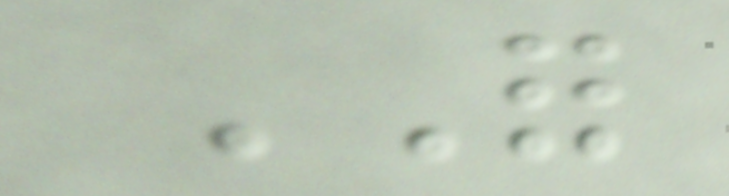FOR
